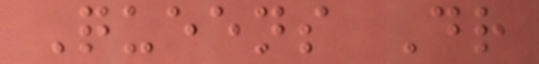Queens Dr
